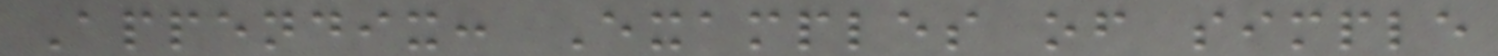Appendix: Examples of simple
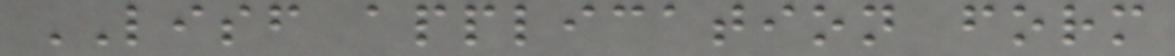LISF application form
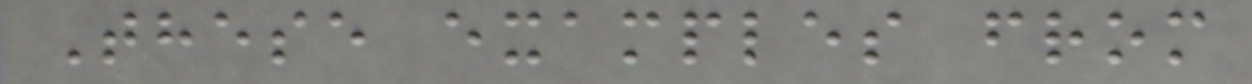These examples from
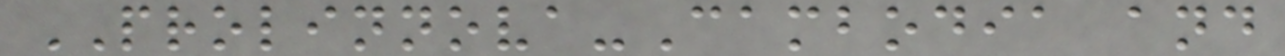PROLINNOVA-Cambodia and
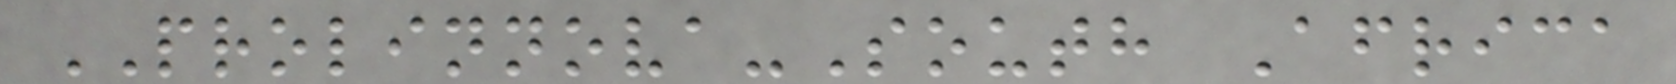PROLINNOVA-South Africa
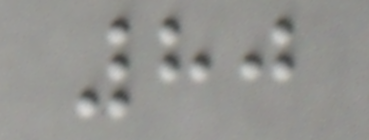80
